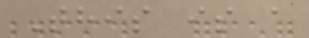This is a
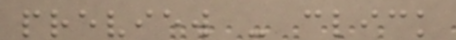preview - click
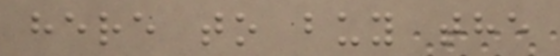here to buy the
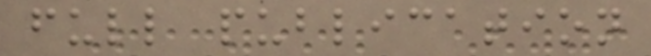full publication
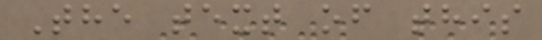The text of this
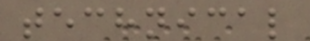technical
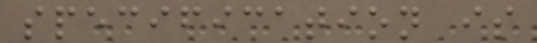specification is
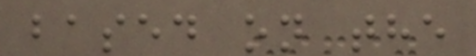based on the
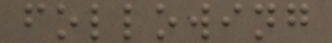following
